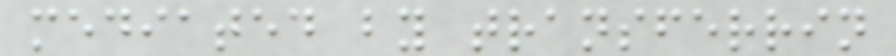mediated by transferrin
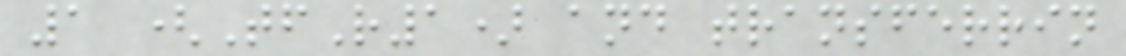1 (TfR1) and transferrin
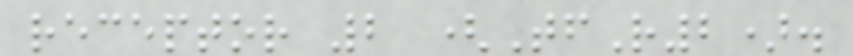receptor 2 (TfR2).
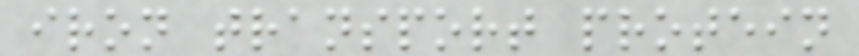iron transport protein
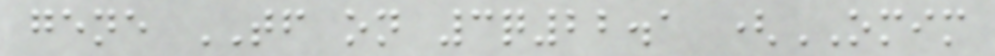gene TF on 3q22.1 (OMIM
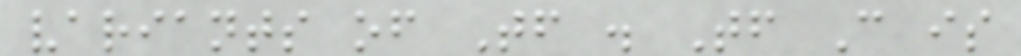variants of Tf . Tf C is
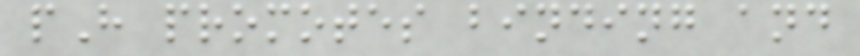pH promotes binding and
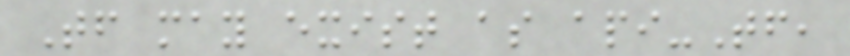Tf may exist as api-Tf,
